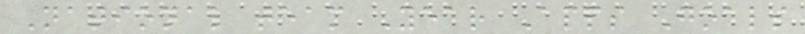National team Year Apps Goals
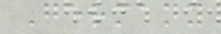Germany
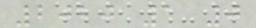2020 1 0
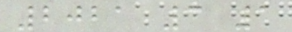2021 3 1
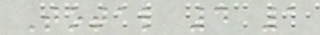Total 4 1
